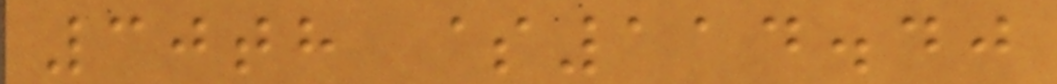30th $114.40
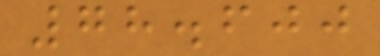78.600
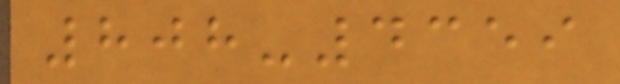808-4359
